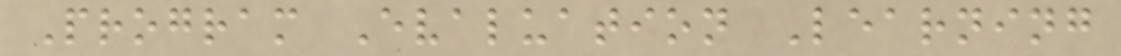Program Evaluation Learning
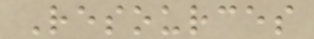Resources
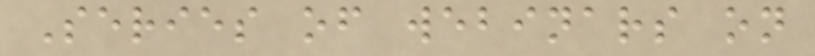Series of webinars on
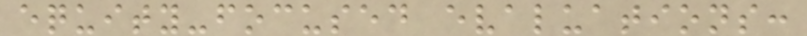equity-focused evaluations:
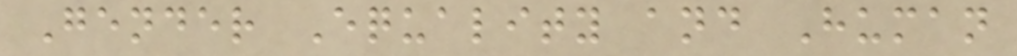Gender Equality and Human
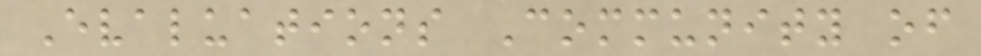Evaluations Community of
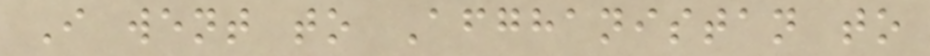I went to Afghanistan to
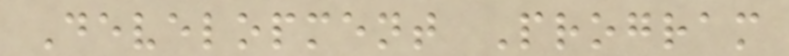Development Program
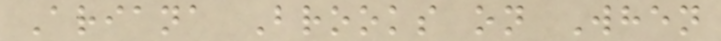Ariana Brooks on When
